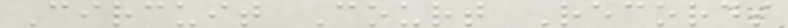Circuit Court Records
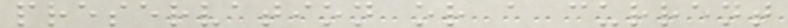preservation or a current
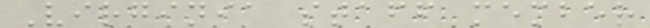Virginia staff member
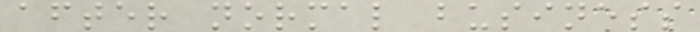after normal business
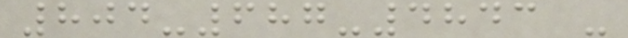804-687-4843 -
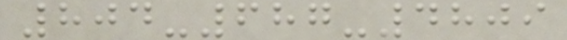804-687-4809
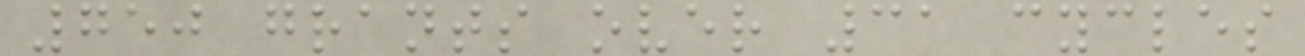750 grants over 31 cycles
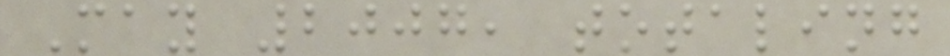May 2007, totaling
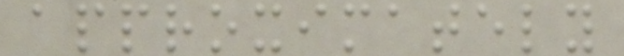approximately
